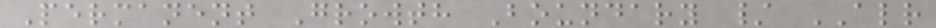Permanent Growth Boundary / ALR
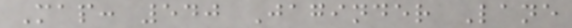Map: 540 Jaginder Lane
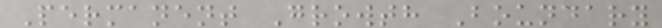Permanent Growth Boundary
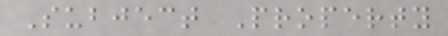Subject Property
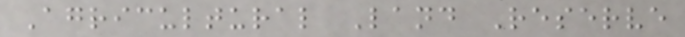Agricultural Land Reserve
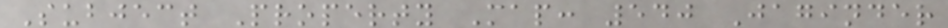Subject Property Map: 540 Jaginder
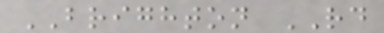BRIGHTON RD
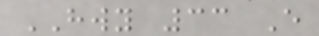HWY 33 E
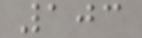103
